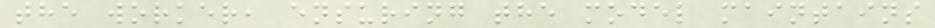the worker, ensuring the model maintains
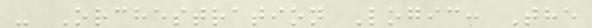- Orchestration Logic: The
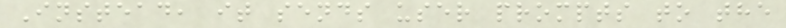Instead, it sends user prompts to the
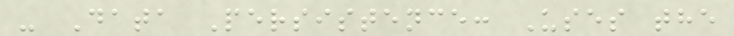- Data Persistence: Uses the
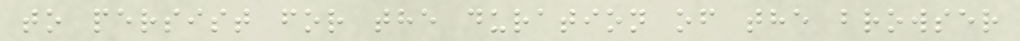to persist for the duration of the browser
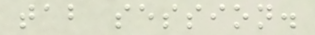tab session.
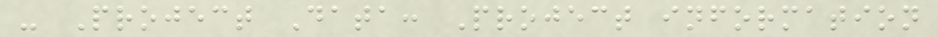- Project Data: Project information
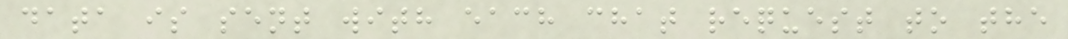data is sent with each chat request to the
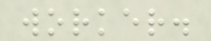worker.
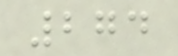274
